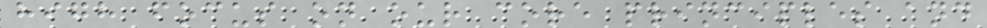high focus on our core principles and
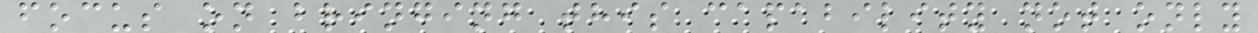focus on bringing this capability not only
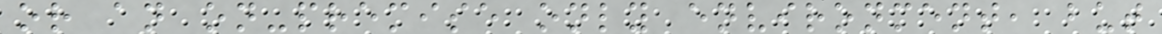or an on-premise only environment, but
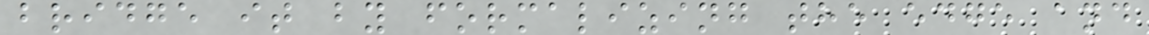bridge it by formalizing the edge and
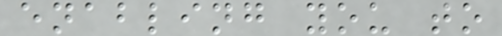enabling you to
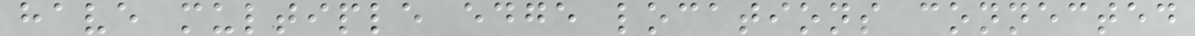have multiple edge locations connected
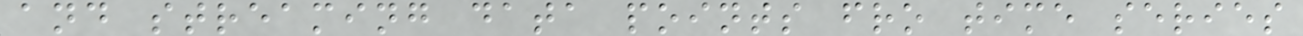and streaming data points fro time series
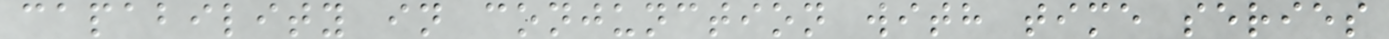capability in conjunction with time series
